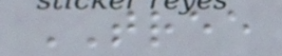TREE
